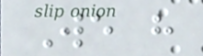We have
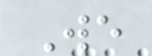We
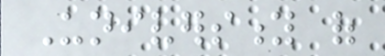University of
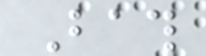Bath
